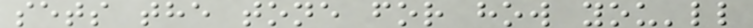sets the tone for how you'll
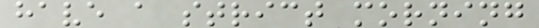have a strict morning
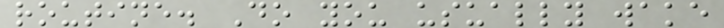routine. Do you usually wake
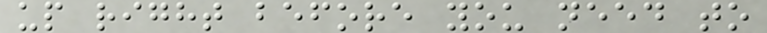up right before you need to
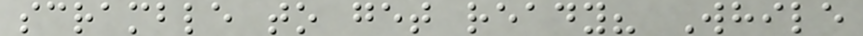scramble to get ready? While
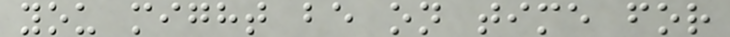you might be on time for
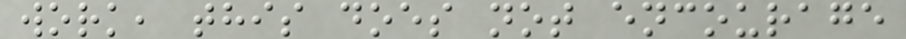work, this does not encourage
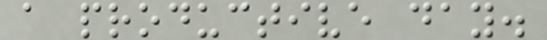a productive day.
